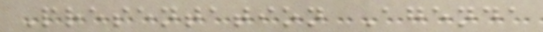Presentation Agenda
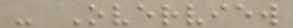- Overview
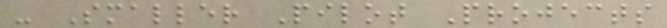- Smaller Pilot Projects
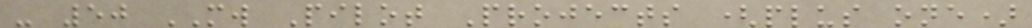- 50 MW Pilot Projects (plus one)
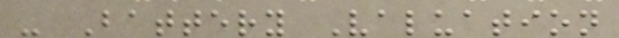- Battery Valuation
